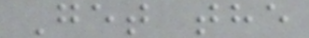Get the
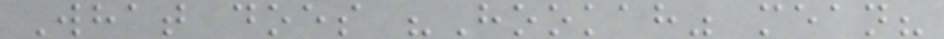What does "Hookah" mean?
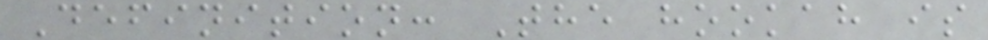Definition: The hookah is
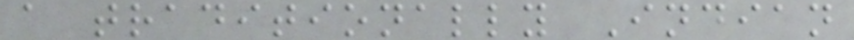a traditionally Indian
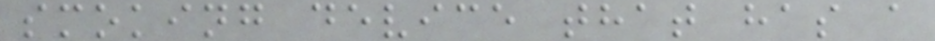smoking device that has a
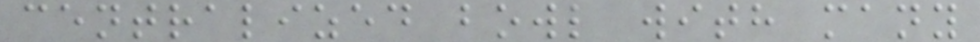centralized bowl with many
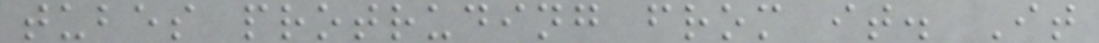tubes protruding from it. It
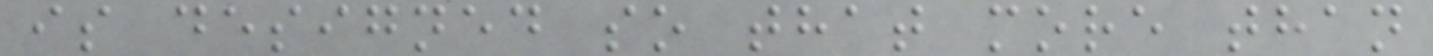is designed so that more than
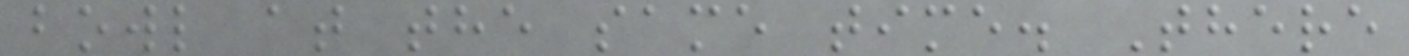bowl at the same time. There
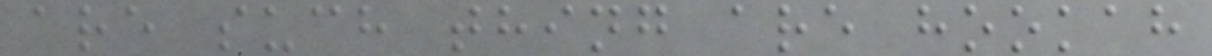are such thing are hookah
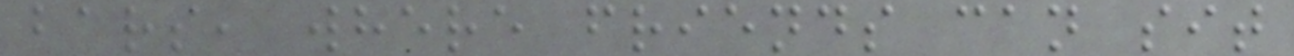bars, where friends can sit
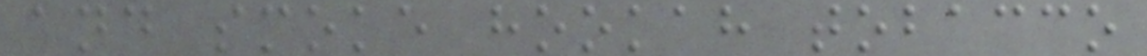and smoke hookah tobacco
